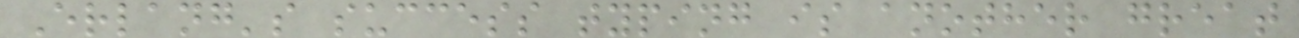Erlang's success typing is another great
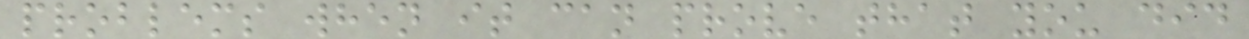problems when it can prove that you did
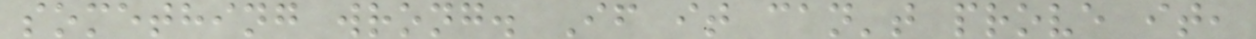something wrong. If it can't prove it,
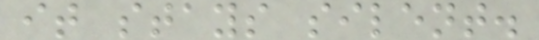it stays silent.
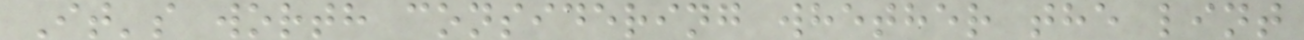It's worth considering whether the lint
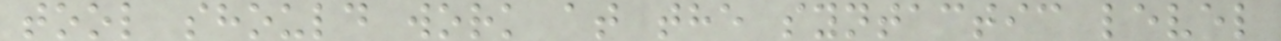tool should work at the syntactic level
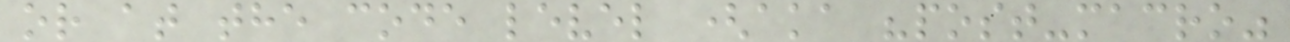or at the code level (aka "post-macro"
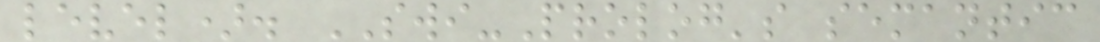level). SWI-Prolog's semantic
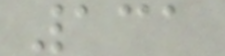131
